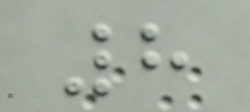8
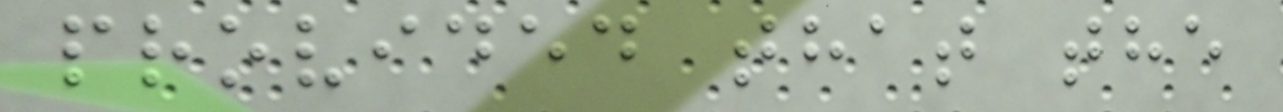provided that the
